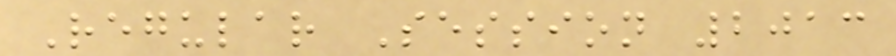Regular Session 2013
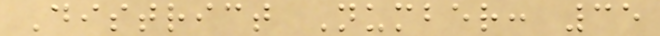District Number: 35
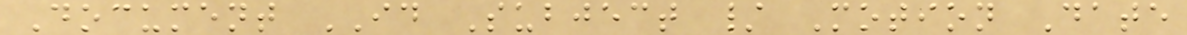Document ID Subject / Motion Date
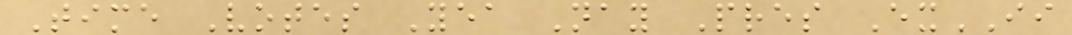Time Votes Yea Nay Pres ExII
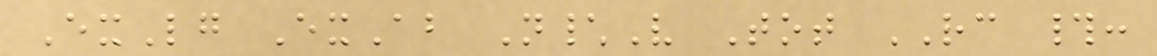ExLg ExAb N\V Tot RC #:
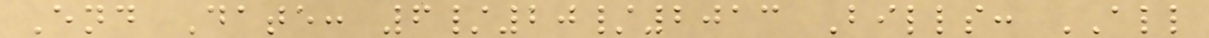End Date: 6/20/2013 Bills: ALL
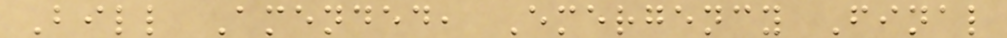Bill Amended, Emergency Final
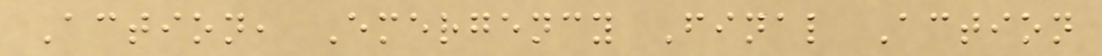Action, Emergency Final Action
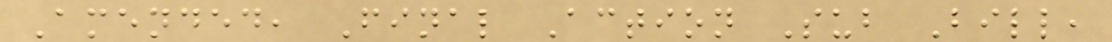Amended, Final Action Sub Bill,
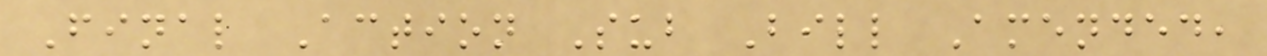Final Action Sub Bill Amended,
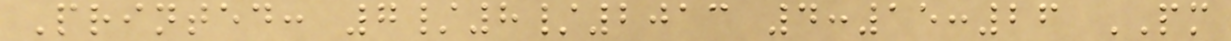Printed: 7/8/2013 4:15:26 PM
